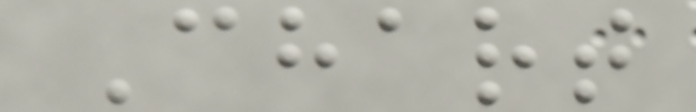Chart
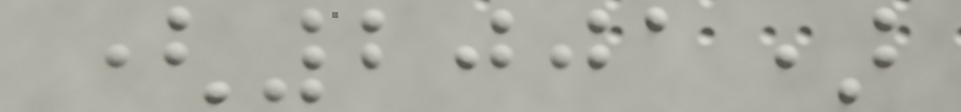(2001)
